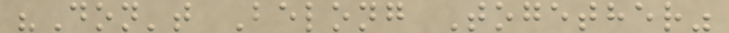"Don't Belong Together"
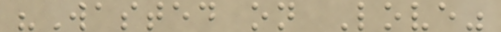"Wasted on Love"
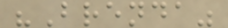"Brenda"
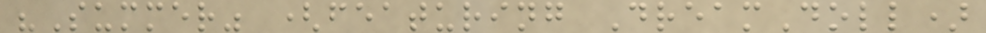"Summer" (featuring DreamDoll)
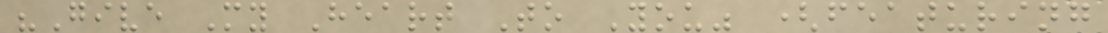"Give My Heart To You" (featuring
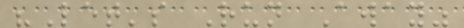"Let's Run Away"
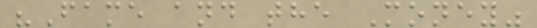"Fame and the Money"
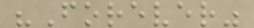"Forever"
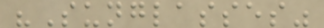"Sunglasses"
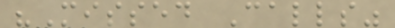"Missed Calls"
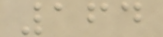164
